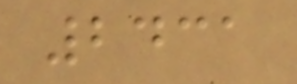2431
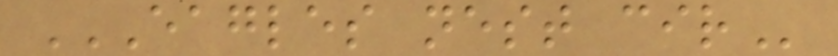EAGLES NEST CIR
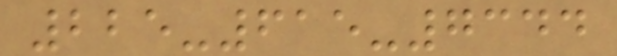225-615-7344
